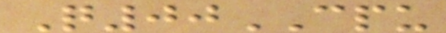Q00CPU
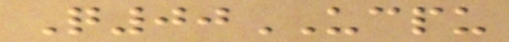Q00UCPU
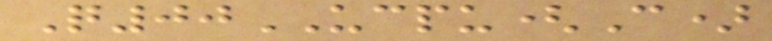Q00UCPU(C)
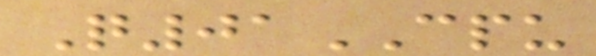Q01CPU
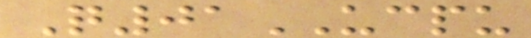Q01UCPU
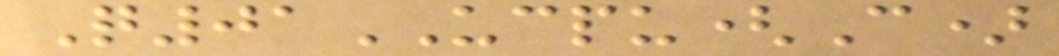Q01UCPU(C)
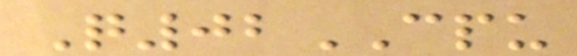Q02CPU
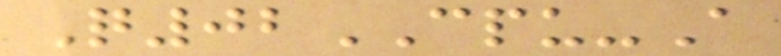Q02CPU-A
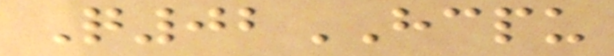Q02HCPU
